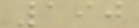190
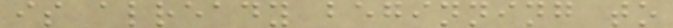is already beginning to
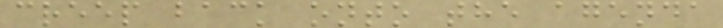creep back onto the agenda
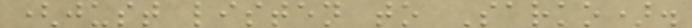(just listen to Sarko).
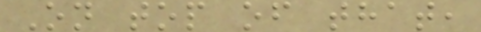On top of that,
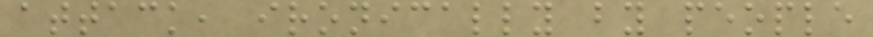attack, ironically by people
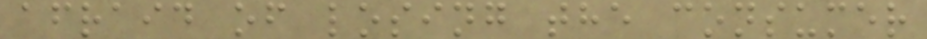afraid of losing the consumer
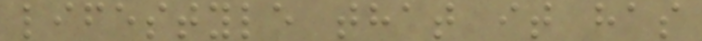lifestyle that it has
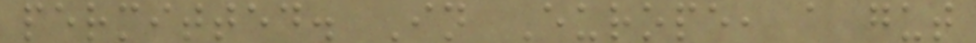permitted. In Europe, a gut
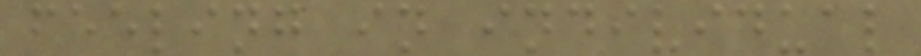feeling in individual
